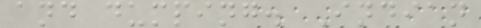and dumping. Indian
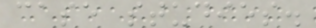case studies.
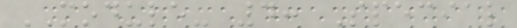MODULE- 4: Special
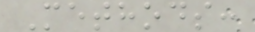Methods:
